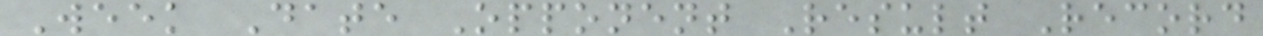Week Date Opponent Result Record
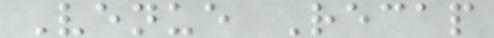Venue Recap
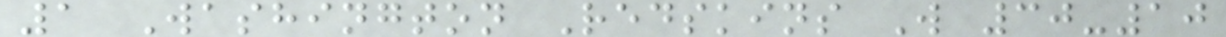1 Washington Redskins W 30-10
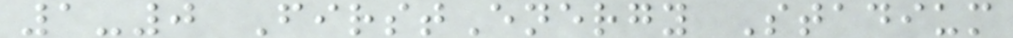1-0 FirstEnergy Stadium
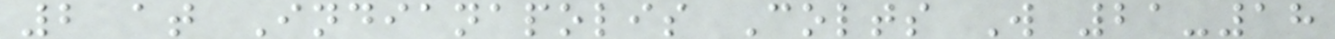2 at Indianapolis Colts W 21-18
